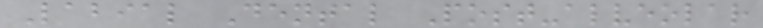Labial Dental Post-alveolar
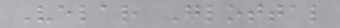Velar Glottal
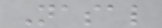Nasal
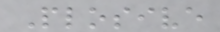Plosive
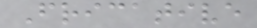Fricative
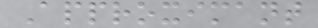Approximant
